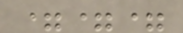===
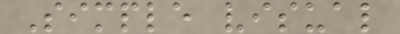Simple visual
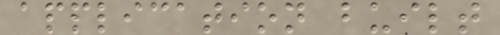application built
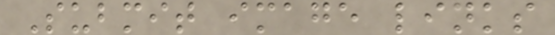Submit image links
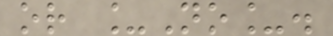or _No_.
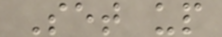Set up
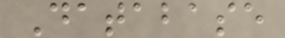Database
